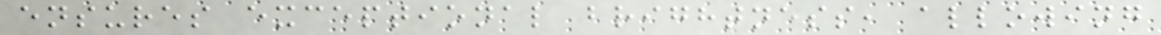ensures exceptional brightness, allowing
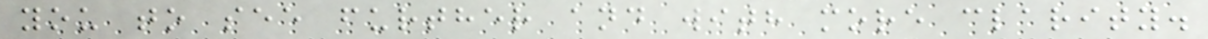you to see further and with more clarity.
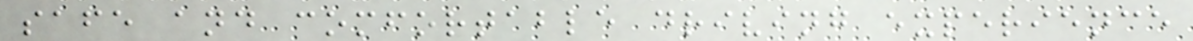safe and comfortable driving experience
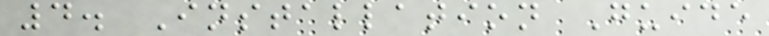4. Installation Guide
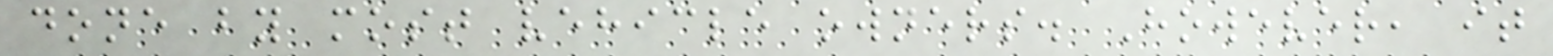done by most vehicle owners. However, it
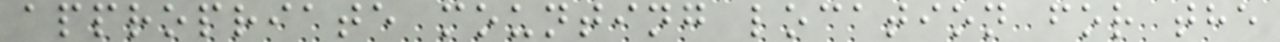appropriate mounting location for the
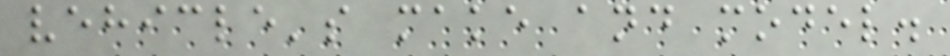vehicle's make and model.
